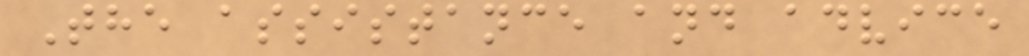The assistance and advice
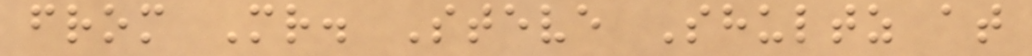from Mr. Steve Shultz at
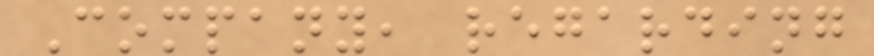Company, regarding
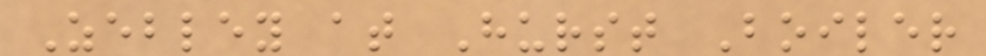Zebley at Hurst Boiler
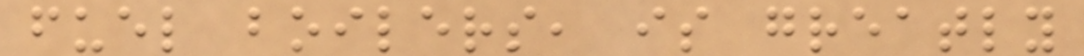fuel boilers, is greatly
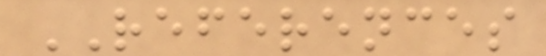REFERENCES
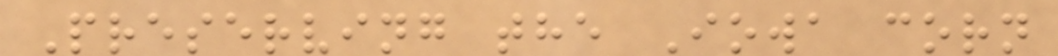Preserving the Iowa corn
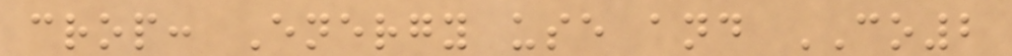crop: Energy use and CO2
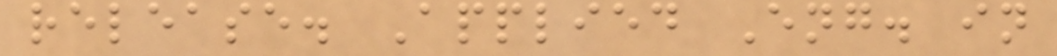release. Applied Eng. in
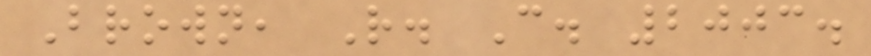Brown, R. C. 2003.
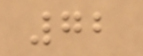72
